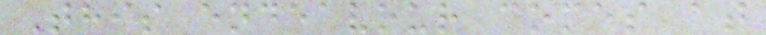This endeavour comes at
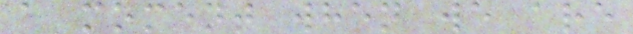a moment when we are
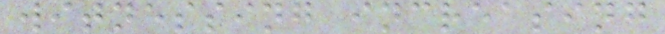witnessing increasing
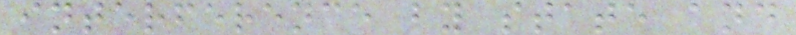interference by state and
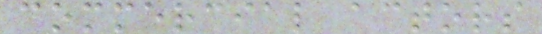commercial actors
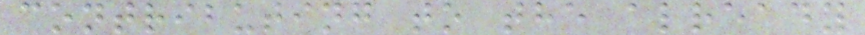contributing to the already
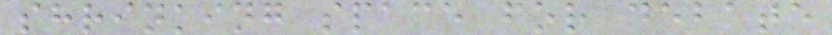shrinking space for debate
